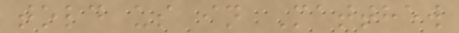told us in Matthew
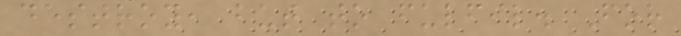destroy, but to fulfil. For
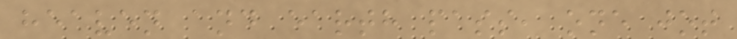heaven and earth pass, one jot
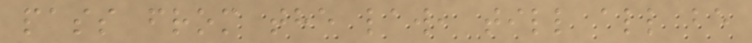pass from the law, till all be
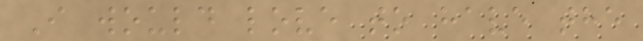I would love to have the
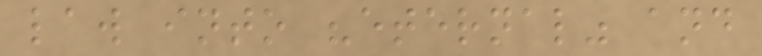law into "eternal" and
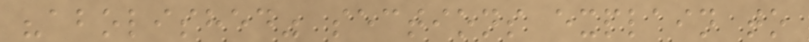"abolished" sections explain to
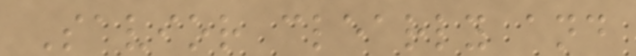Savior clearly and
